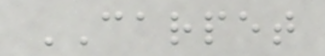CARPET
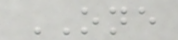ONE
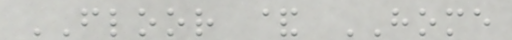FLOOR & HOME
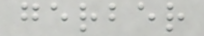gerber
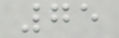75
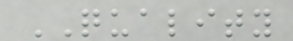QUALITY
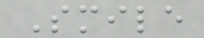Smile
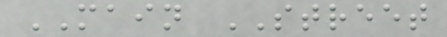MAIN STREET
